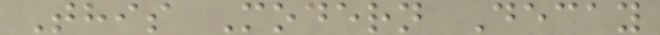This Modern Decay
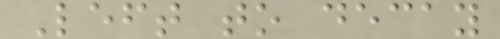Left to decay
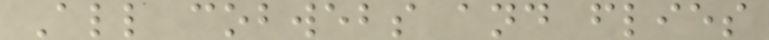All cobwebs and flies
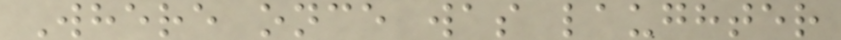Where once was laughter
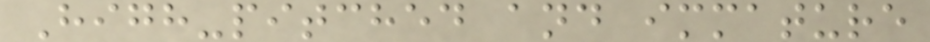High-pitched and immature
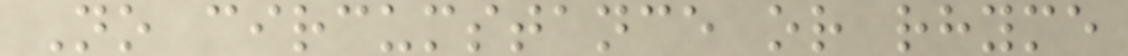No circumstance or rhyme
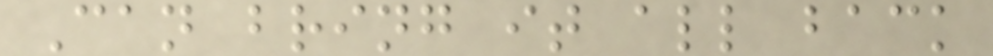Can bring it all back
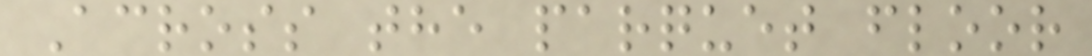Across the parquet floor
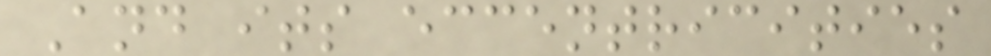And its eccentricities
